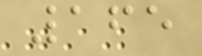165
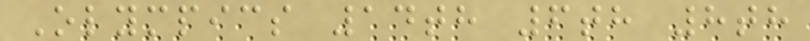Olympics 14th 6th 8th
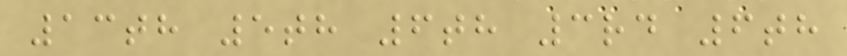13th 5th 6th 3rd 6th
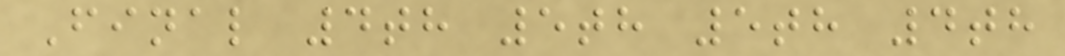Final 4th 5th 5th 4th
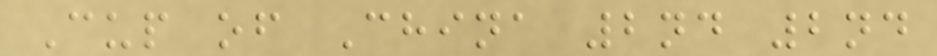Cup of China 2nd 2nd
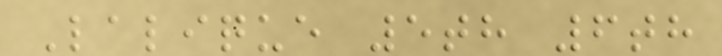Lalique 5th 6th
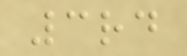3rd
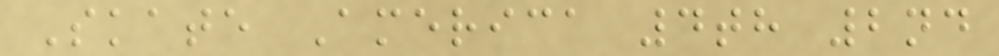Skate America 4th 2nd
